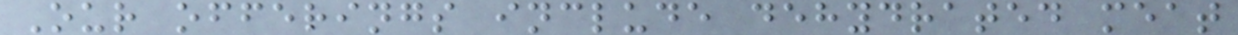Our offerings include dehydrated meat
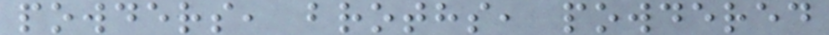powders, broths, powdered
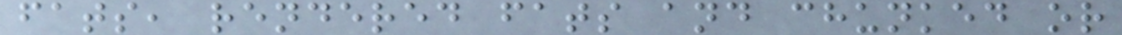fats, rendered fats and chunked or
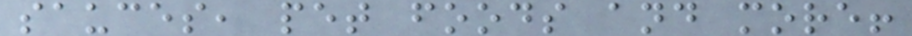sauces, pet foods and more!
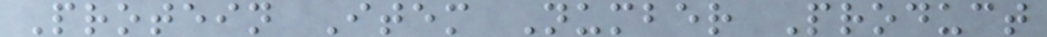Protein Item Number Product
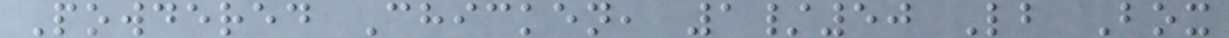Powdered Chicken, 1/50 Lb Box
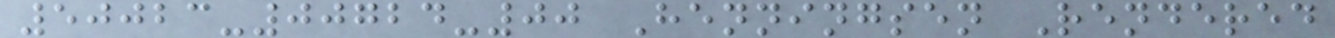50023-00724-00 Henningsen Rendered
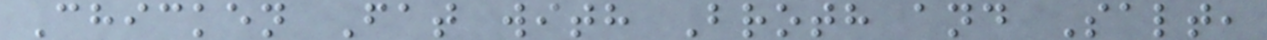Chicken Fat with Broth and Salt,
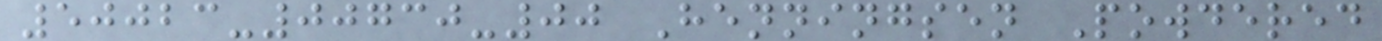50023-00730-00 Henningsen Powdered
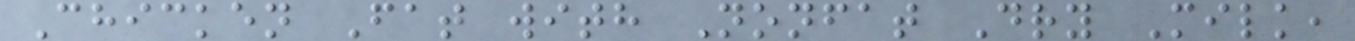Chicken Fat with Nonfat Dry Milk,
